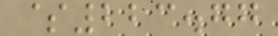$223.77
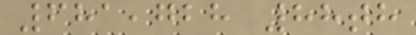681,728 88th
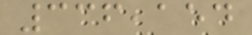336,154
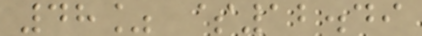48% $12.49
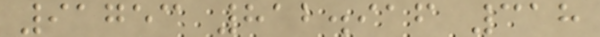91753 812.916 318
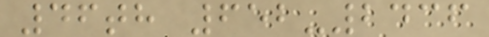46th 652-2436
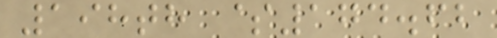198th $174.62
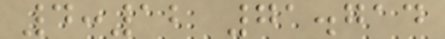4:12 71.714
